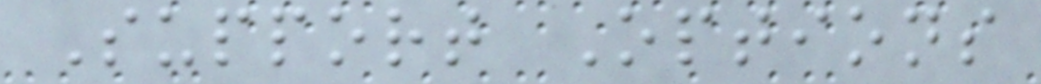Support Options
